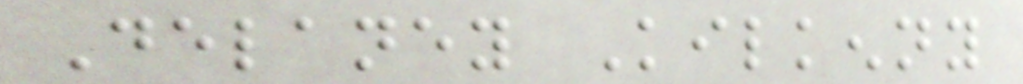Delaney Kilkenny
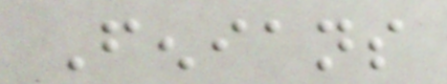Fenians
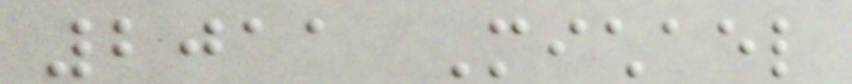2011 Michael
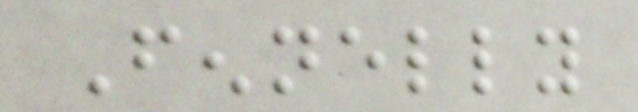Fennelly
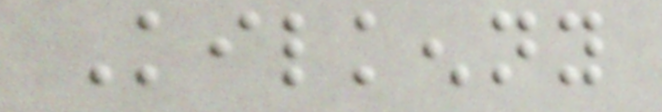Kilkenny
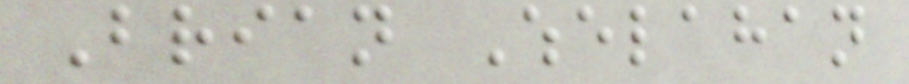Brian Whelahan
